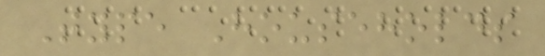Type Households
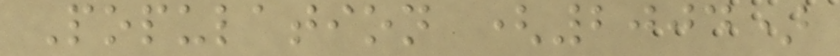Population (2004)
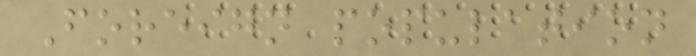Foreign population
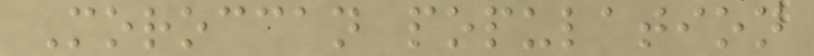Moroccan population
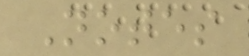Notes
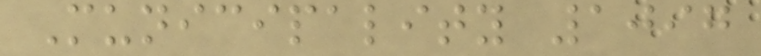Municipality 1097
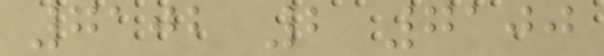7102 2 7100
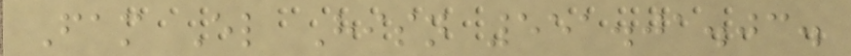Fam El Hisn 551.01.03.
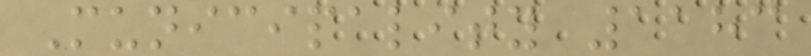Municipality 1183
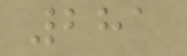281
